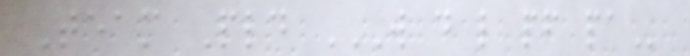Team Pld W D L PF PA
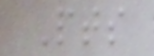Pts
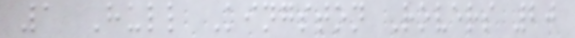1 Hull Kingston Rovers 20
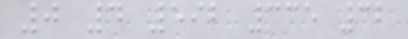0 4 592 335 32
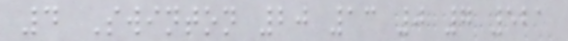4 Swinton 20 13 0 7 521
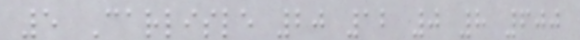5 Carlisle 20 12 0 8 600
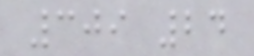309 24
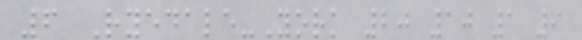6 Ryedale-York 20 10 1 9
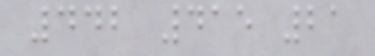442 415 21
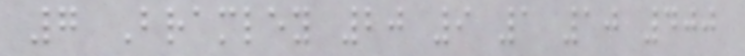7 Bramley 20 9 1 10 400
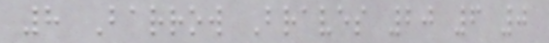8 Barrow Braves 20 6 0
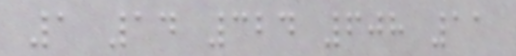1 14 324 608 11
